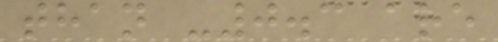than -0.3 are
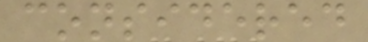considered
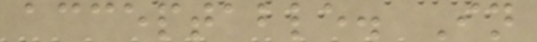acceptable. In
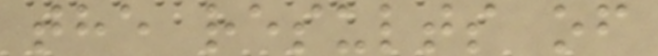the results of
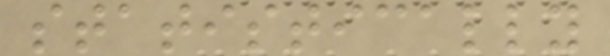statistically
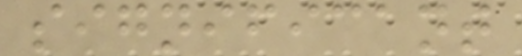significant
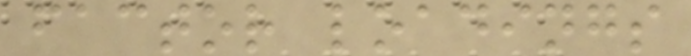factor loadings
